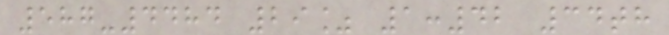587-4484 29% 1:42 34th
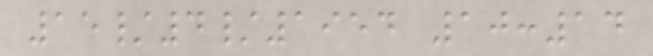15/4/1954 10:14
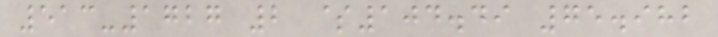513-1727 2 $104.49 75.982
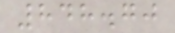848.70
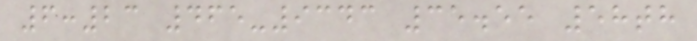6:23 465-9343 35.55 58th
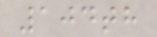104th
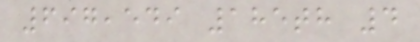697,549 185th 4
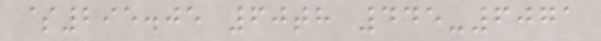$295.05 60th 445-6071
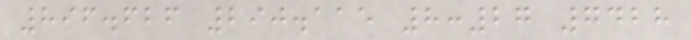896.626 290.115 8:27 7428
